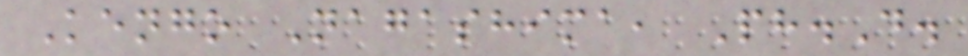Kengo Nagashima, Ph.D.
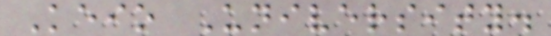Keio University.
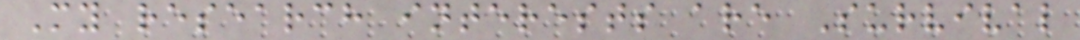My research interests are Survival
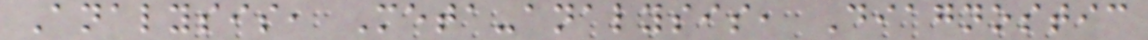Analysis, Meta-analysis, Diagnostic
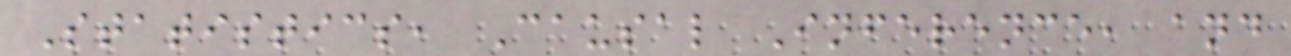Statistics, Causal Inference, and
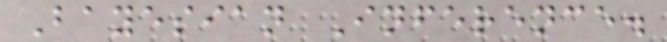Bayesian Inference.
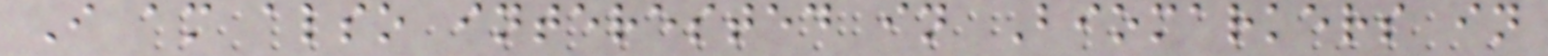I am also interested in Biomarkers in
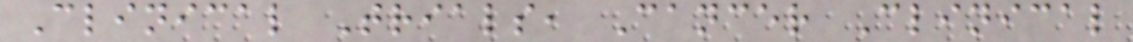Clinical Trials, Cancer Clinical
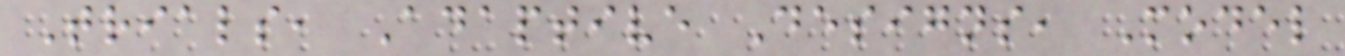Trials, Adaptive Designs, Model
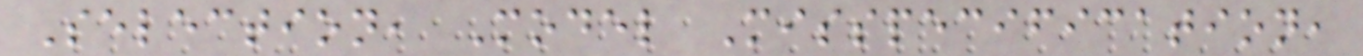Selection, Model Misspecification,
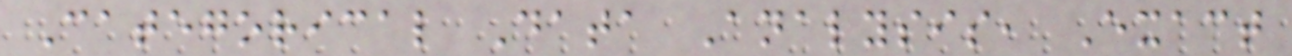Categorical Data Analysis, Exact
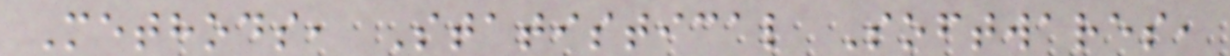Methods, Statistical Softwares,
